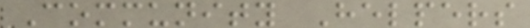Community Helpers
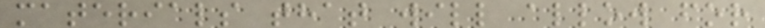materials that will allow for
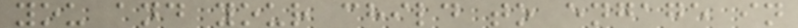you and your child to engage in
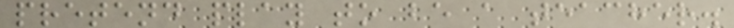pretend play to be a teacher.
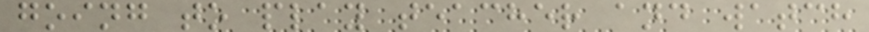going to play teacher and watch
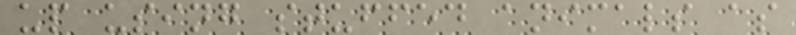up using stuffed animals as
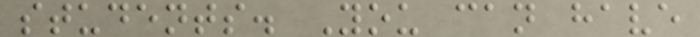students. You can have
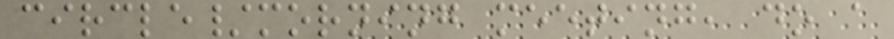circle/morning meeting, do a
